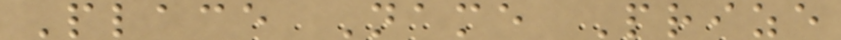Place Name Prize
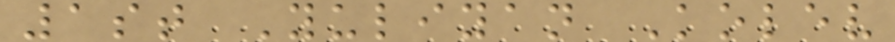1st Yuliyan Kolev
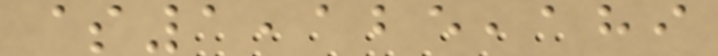$1,125,189
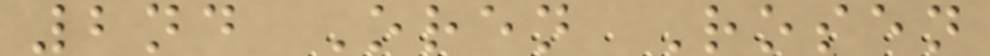2nd Oren Rosen
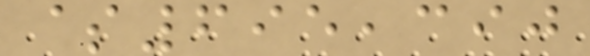$695,390
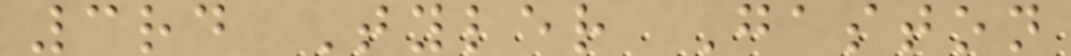3rd Tyler Gaston
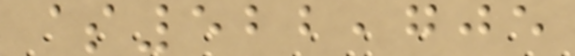$522,705
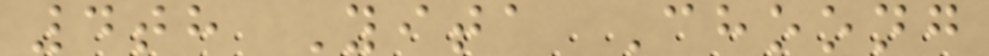4th Yita Choong
